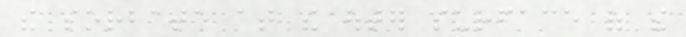the sorbate at the outer surface of the
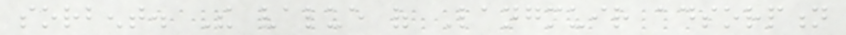sorbent. The value of Langmuir adsorption
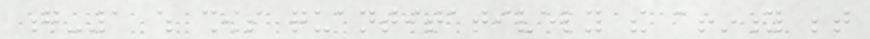g-1 which shows quantitatively the affinity between
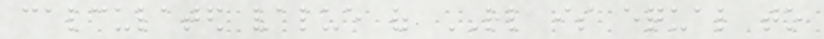calculated value of RL is equal to
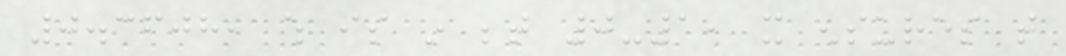0.3608, which is in between 0-1, it ensures that
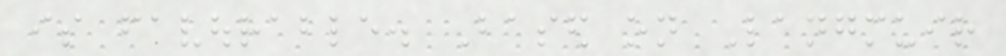is favourable. Based on Langmuir
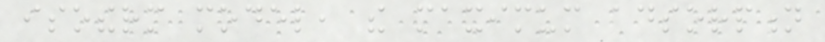isotherm model, the maximum adsorption
